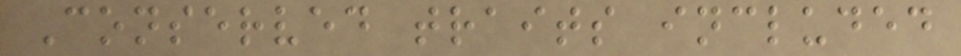Conserved traits included
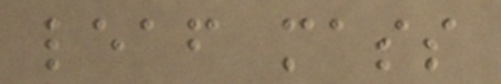leaf mass
